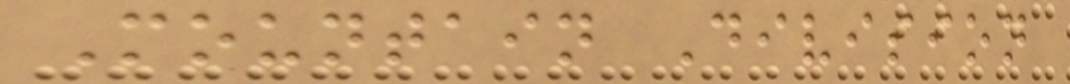Mountain Division
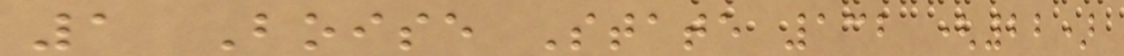1 Boise State 132 (22)
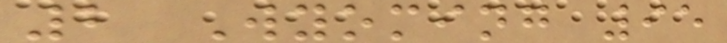2 Wyoming 95
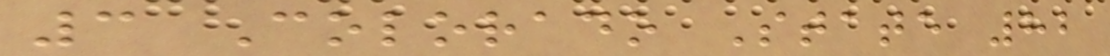3 Colorado State 82
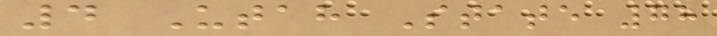4 Utah State 78
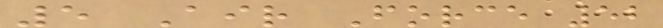5 Air Force 52
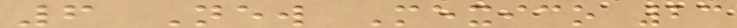6 New Mexico 23
